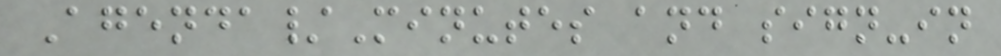Agenda/Minutes and sign-in
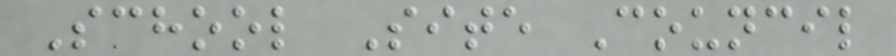School Site Council
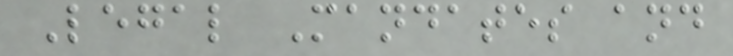Legal Mandates and
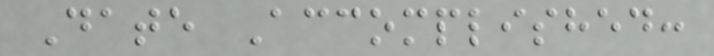Date Accomplished:
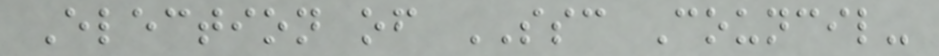Election of SSC Council-
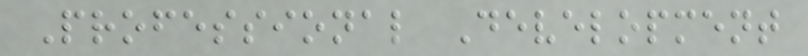Professional Development
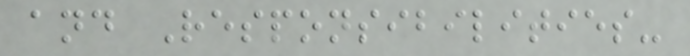and Responsibilities-
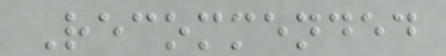Recommended
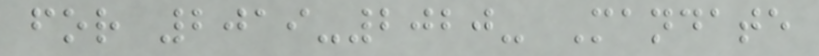for 2019-2020- Mandate
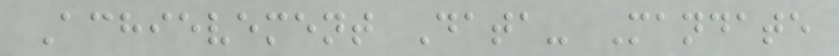Achievement Data- Mandate
